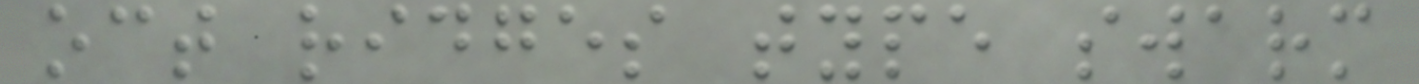oct ridges type swarm
